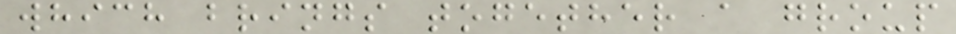which brings together a group
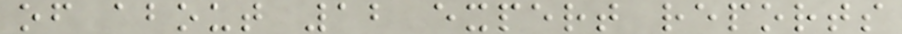of about 12 expert reports
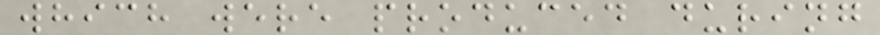which were produced during
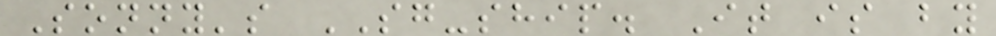Sonny's SG-ship. It is by
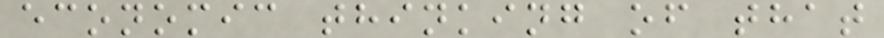economic thinking of that
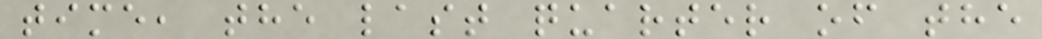time, the last quarter of the
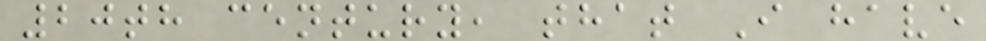20th century, that I have
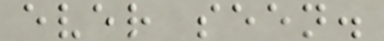ever seen.
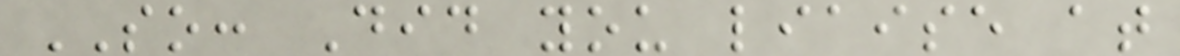SO: Did you liaise at
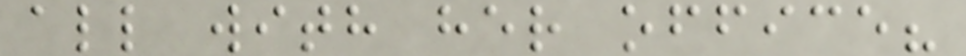all with her office?
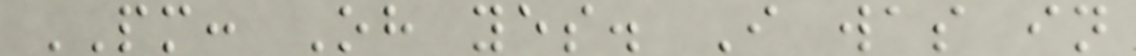PM: Oh yes. I was in
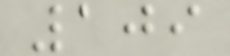109
